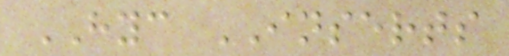HYC INSERTS
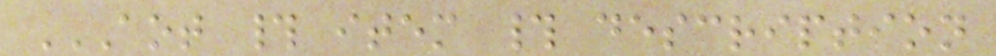AOT # ITEM # DESCRIPTION
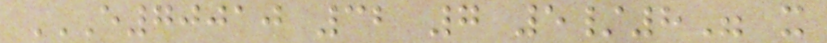E70010 32 7 5/8" X
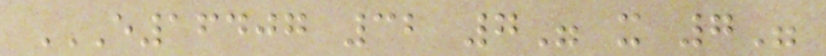E16407 32 7" X 7"
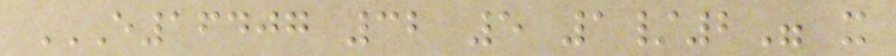E16407 32 5 1/2" X
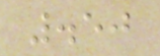.50
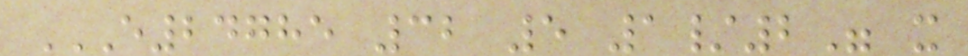E24785 32 5 1/2" X
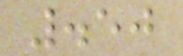.50
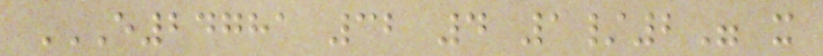E24781 32 4 1/2" X
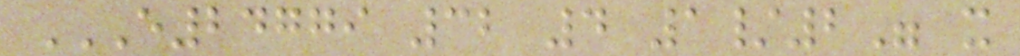E24779 32 4 1/2" X
